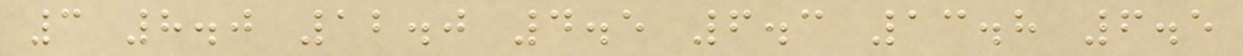3 8.0 12.0 4.5 6.3 13.8 6.5
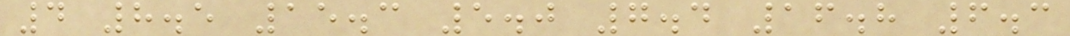4 8.5 15.3 5.0 7.4 16.8 6.3
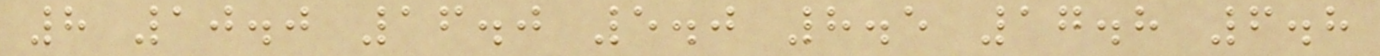8 10.0 16.0 5.0 8.5 17.8 6.8
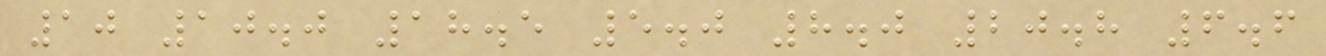10 10.0 18.5 5.0 8.0 20.8 6.6
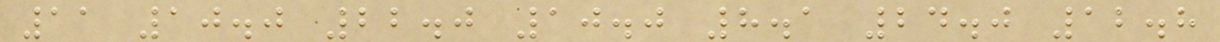11 10.0 22.0 10.0 8.1 24.0 12.8
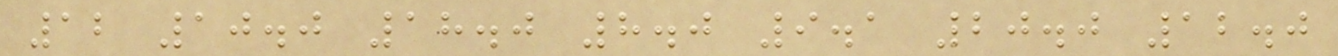12 10.0 18.0 8.0 9.1 20.0 12.0
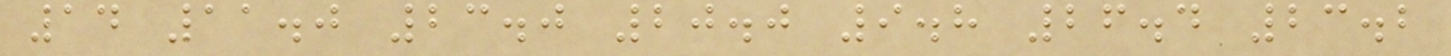14 11.0 23.0 20.0 9.8 26.4 23.2
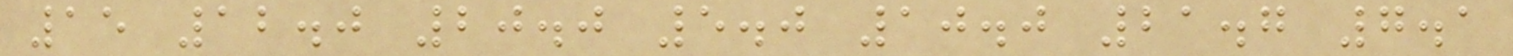15 12.0 20.0 5.0 10.0 21.7 7.1
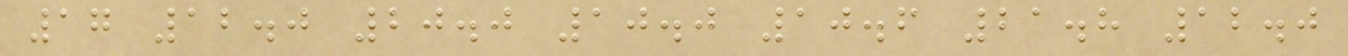17 12.0 20.0 10.0 10.6 21.8 12.0
